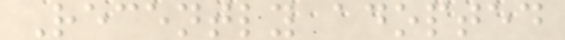Recently adopted
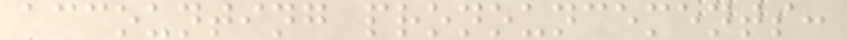accounting pronouncements:
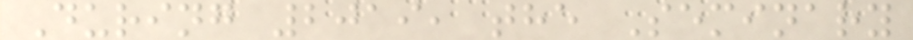During 2019, the Seminary
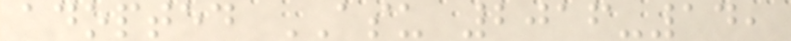adopted ASU 2016-14,
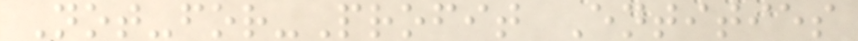Not-for-Profit Entities
